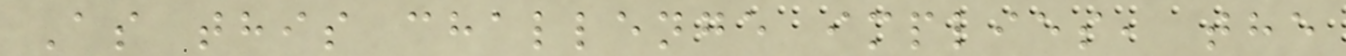As this challenge implies, the
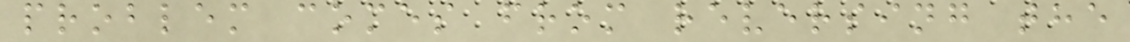problem comes from reversing the
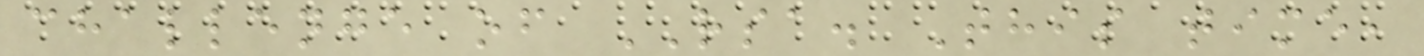challenge of RSA. This time,
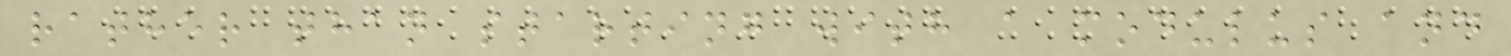rather than starting with a modulus and
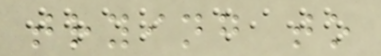trying to
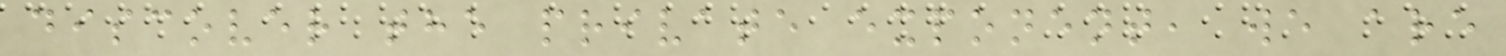discover the private exponent, we are
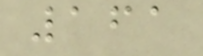161
